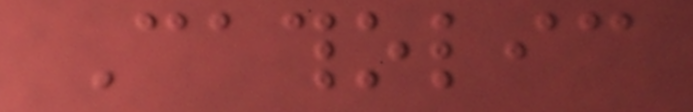Catholic
